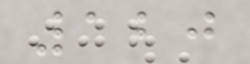120
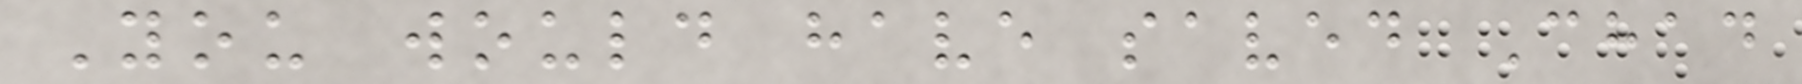You would have saved Chad
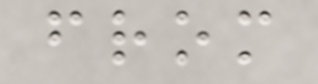from
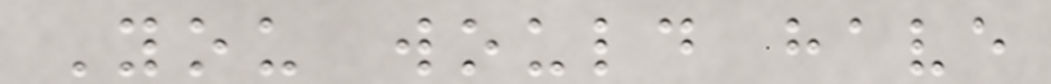You would have
